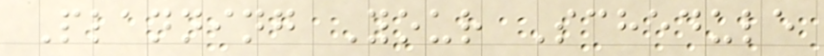Planning Your Schedule
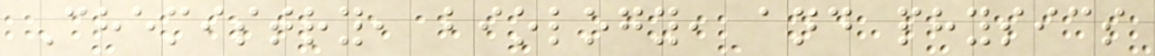Chemistry, biology, and physics
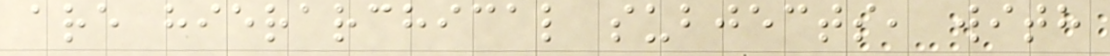are hierarchical subjects, with
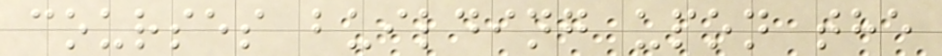courses building upon the
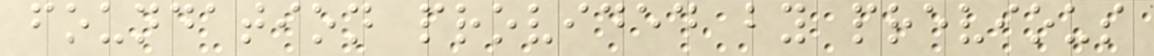foundation provided by previous
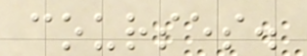courses.
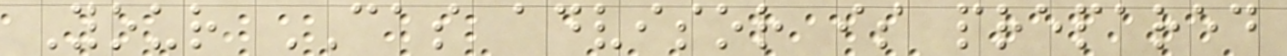Your CAS advisor is prepared
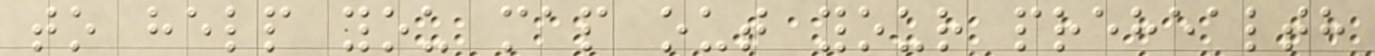to help you map out your prehealth
